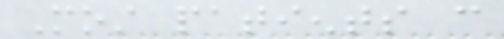Most patients can
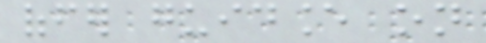offer guidance on
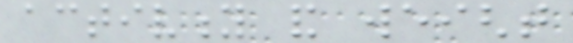activity and weight
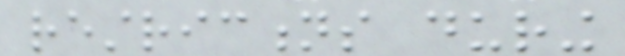restrictions during
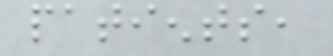patients,
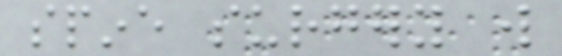spine surgery will
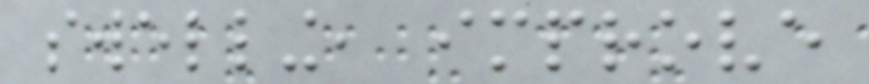swelling, improve
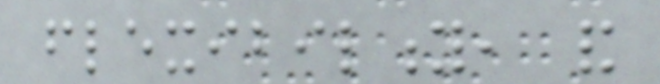flexibility, and
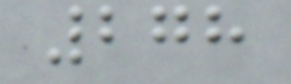278
